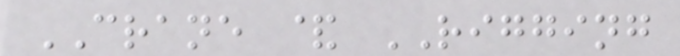CRANE & RIGGING
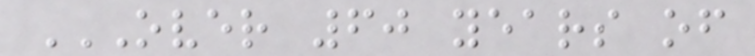OVER 60 YEARS OF
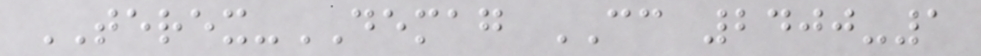TEREX-DEMAG CC 2400-1
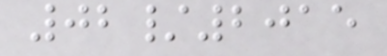02/2015
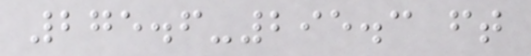275.6-295.3 ft
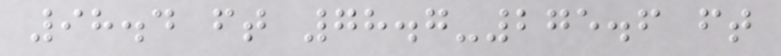98.4 ft 78.7-275.6 ft
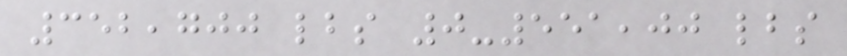352,700 lbs 0-551,00 lbs
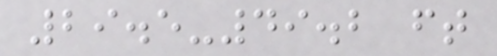29.5-49.2 ft
